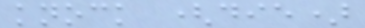knock (die)
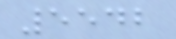5542
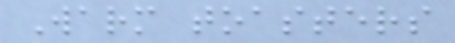Warm toasters
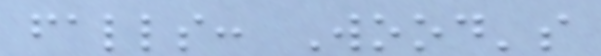falls: Wood's
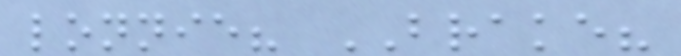lonnie? BRAKE?
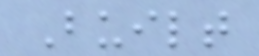Built
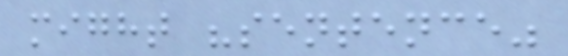might "sentence"
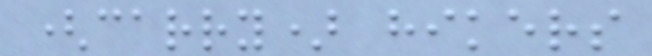(carry) hikers
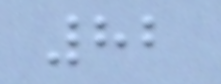82
